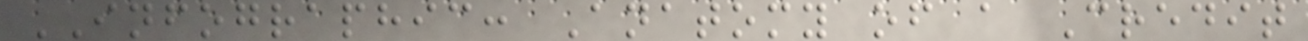INFOGRAPHIC: Anatomy of a Credit
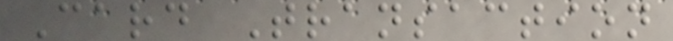Card Transaction
